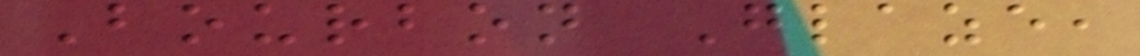Bourbon Glaze,
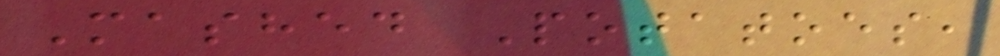Mashed Potatoes,
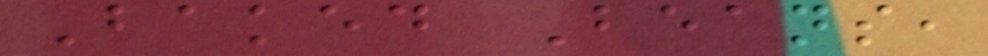Baked Beans,
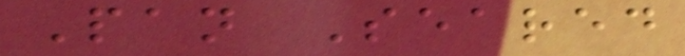Pan Seared
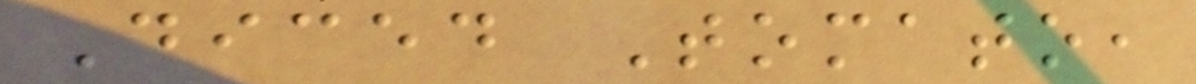Diced Tomato,
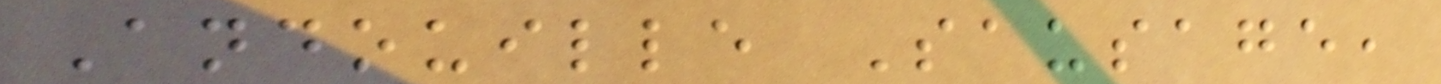Andouille Sausage,
